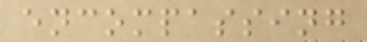encompassing
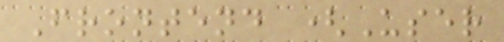Frontend (User
